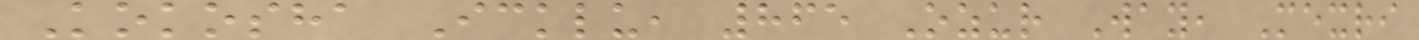Kokosha Icklu, 865 Ozur Way, Mexri
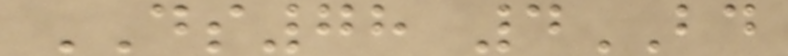DS78 4BD
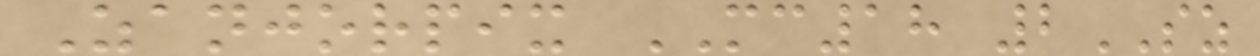Zanjorpix MC18 2SZ
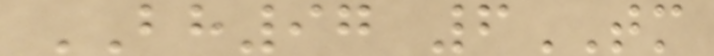BH97 6TM
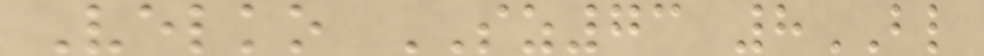Velko SZ73 8BL
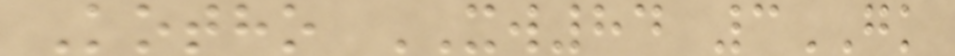Kotho XW84 3GK
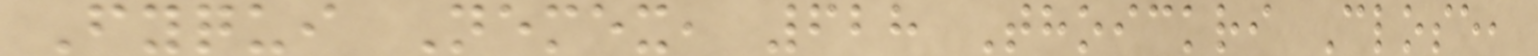Fyqui Nemex, 628 Thoickri Close,
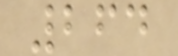264
